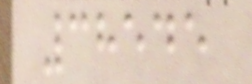38545
